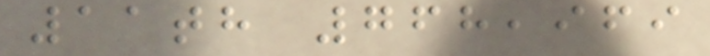11th 768,969
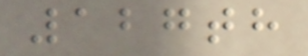127th
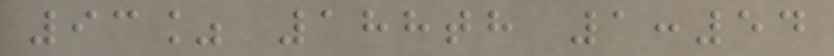93% 188th 1:54
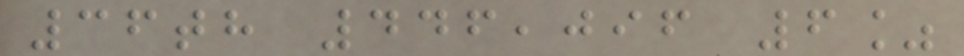36th 446,096 6%
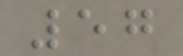57
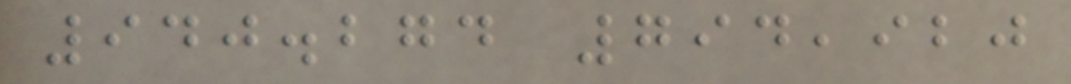940.274 794,920
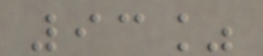93%
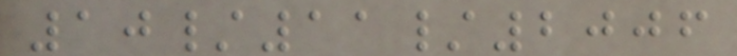10/11/2006
